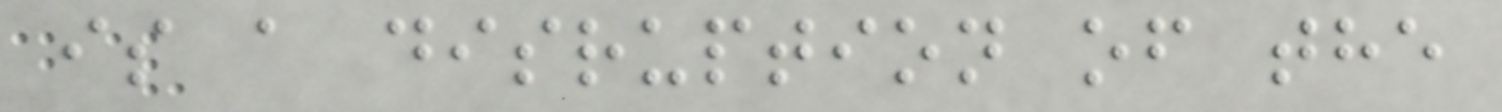is a disruption of the
